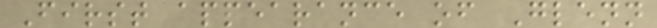First appearance of Glenn
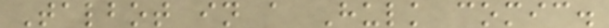Talbot in a Hulk comic.
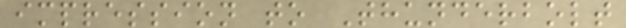impression to Thunderbolt
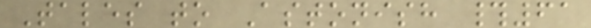Tales to Astonish #61
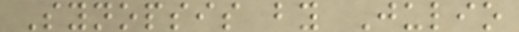Synopsis by Julio
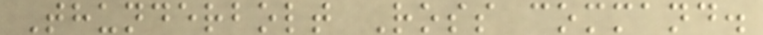Thunderbolt Ross command.
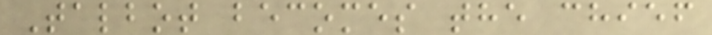Talbot becomes the chief
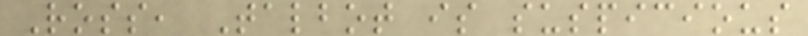Ross, Talbot is suspicious
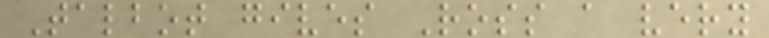Talbot gives Ross a very
